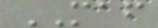MAF
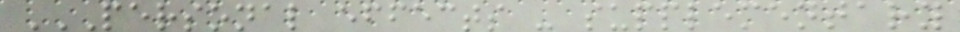PERSONAL EFFECTS - SUPPLEMENTARY
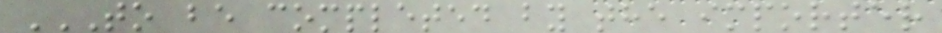TO BE COMPLETED BY THE IMPORTER
